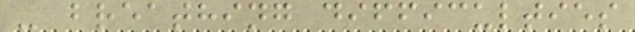- breathing difficulties
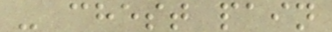- chest pain
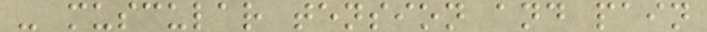- muscular tension and pain
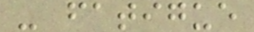- fatigue
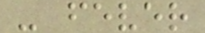- fever
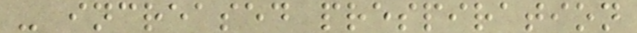- increased prespiration
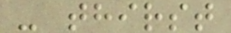- thirst
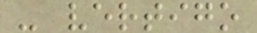- vertigo
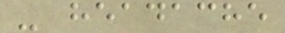- headache
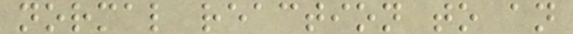normal reaction to an
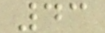43
